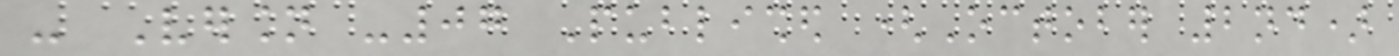- Version -07 Published (October 2nd)
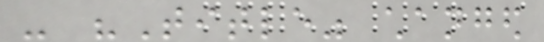- "Title" changed
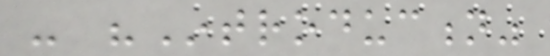- "Introduction"
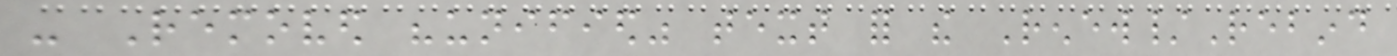- Removed "unified" text for the Renew/Rebind
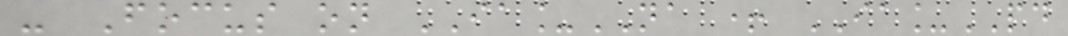- Focus on IA_NA + IA_PD
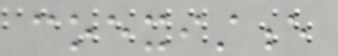coexistence
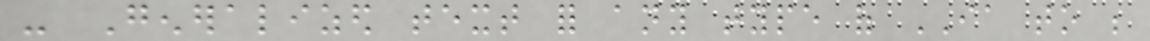- Generalized text for any type of IA to be
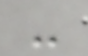-
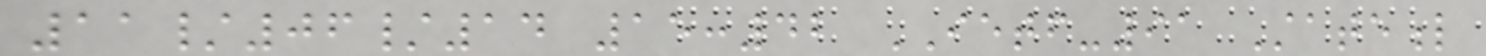11/06/14 15:42 IETF-91 Stateful
